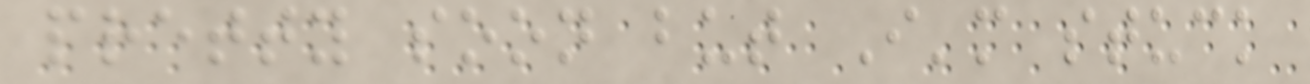pretty soon but I'm stuck
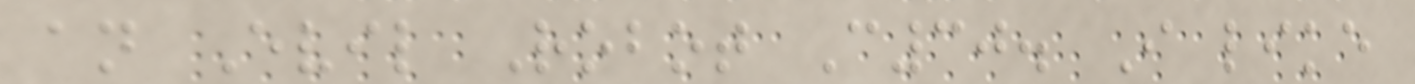an Evil Robot C30. I like
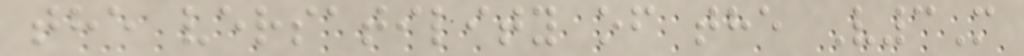the versatility of the V3M
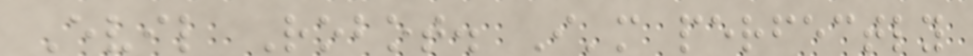Evil Robot. I'm perfectly
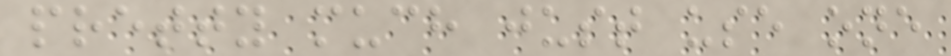pretty much just use one
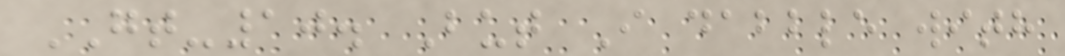GT-10. But I dabble with
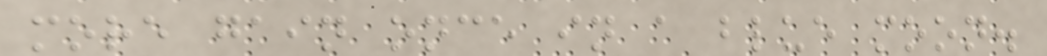more gain once in a blue moon.
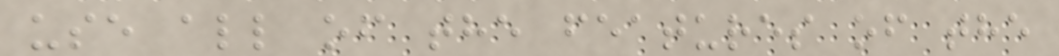use all of the features of the
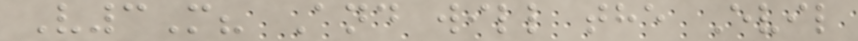V3M? And will the Evil
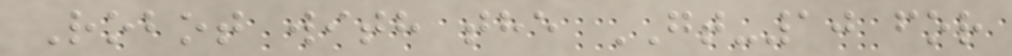Robot with the GT-10 for
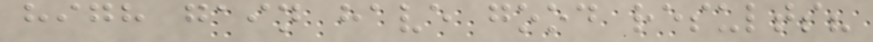high gain have good results?
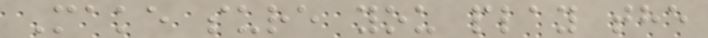Make sure you play the
